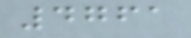4761
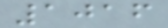1016
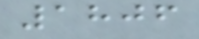1806
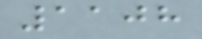1108
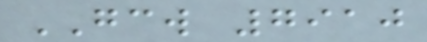GCW 7910
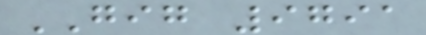GIG 9791
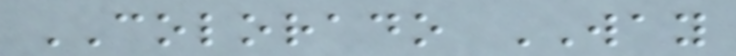COLORADO WAY
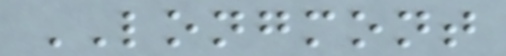LONGMONT
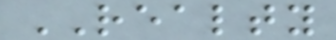REALTY
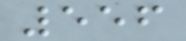556
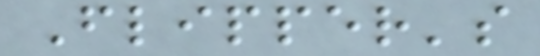Flipper's
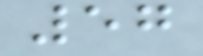57
